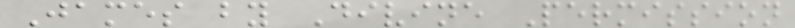James by Divine Permission
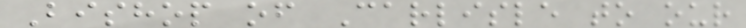Bishop of Carlisle to our
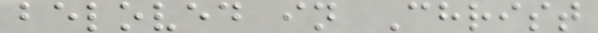beloved in Christ
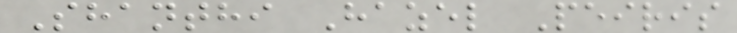Shanthi Hazel Peiris
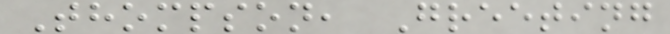Thompson, Greeting
